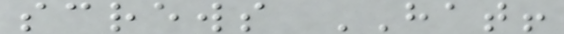screws HAT!
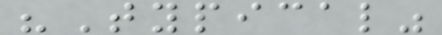"Typical"
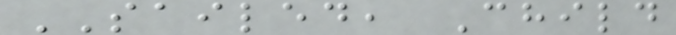SAILED, Child
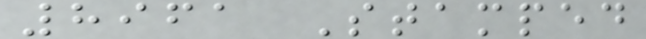8961 Stamped
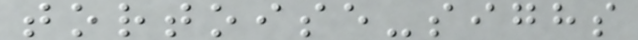tortoise-sighs
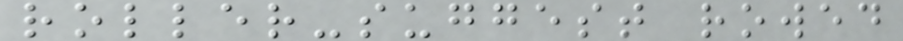roller-suggest rowed
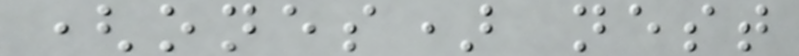(ones) nest
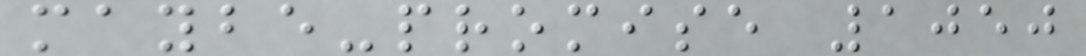maybe-promise 1050
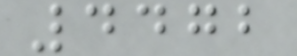4472
